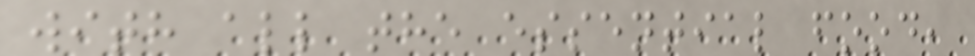with all the essential food,
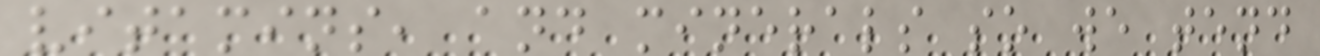vitamins, and minerals so we tend
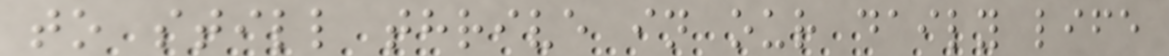to still thrive in our daily life
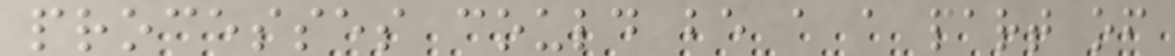processes could be a a part of
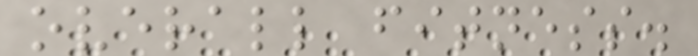overall fitness.
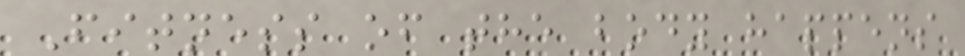Fitness of the body happens
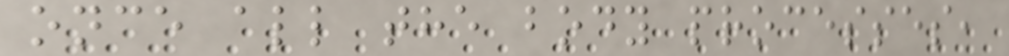once all the body processes,
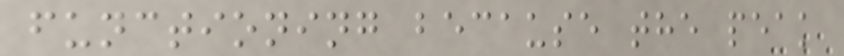functioning because the peak
